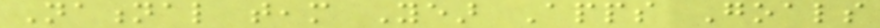National team Year Apps Goals
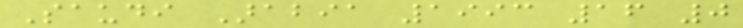Saudi Arabia 1993 16 0
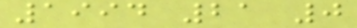1994 21 0
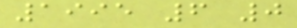1995 6 0
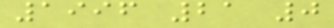1996 21 0
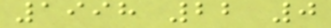1998 22 0
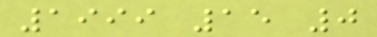1999 15 0
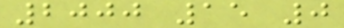2000 15 0
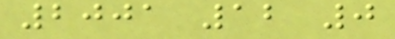2001 12 0
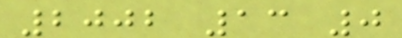2002 13 0
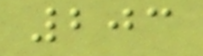203
